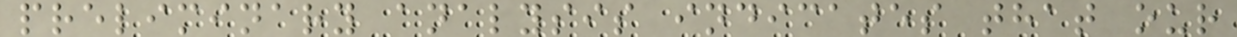preliminary analysis indicates that our
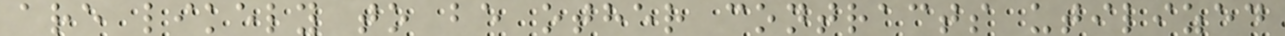are likely to be other contracts utilized
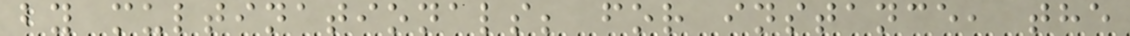by multinationals; for instance, the
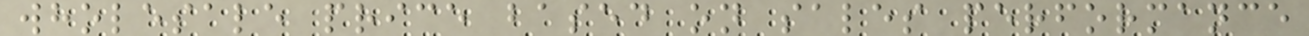wholesale price based on sales performance
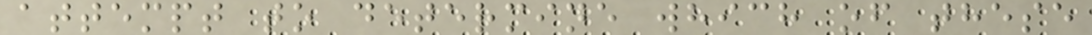attempt to determine which of these
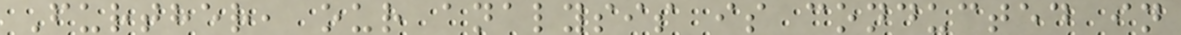Further, our analysis is conducted in
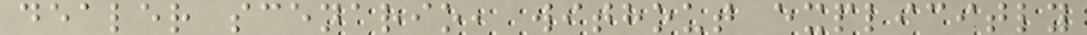dealer scenario, without explicitly
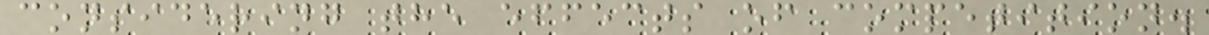considering the effects of competition.
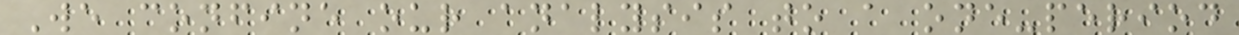We confine our analysis to a one-period
